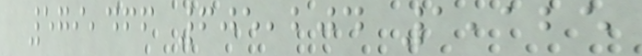579,466 605,204 1,125
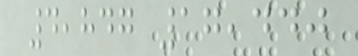4,847 17,440
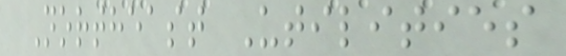Northeast Utilities
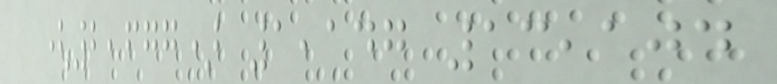(2,677) 1,147 13,104
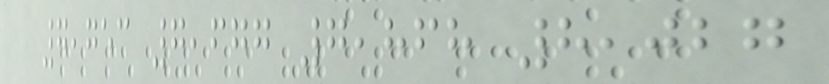7,753 7,677 7,868 8,027
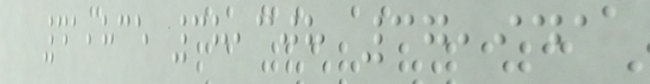41,835 38,308 37,941
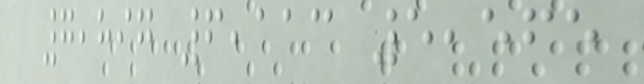7,897 6,113 5,565
